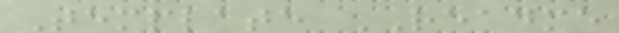Template README
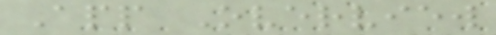App Overview
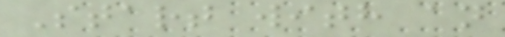Start with an
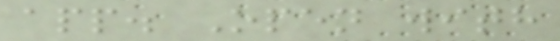app. Open with
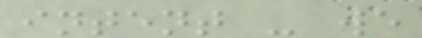intent - we
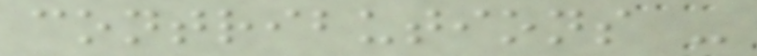contributions -
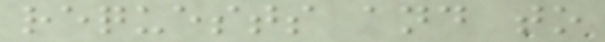requests and to
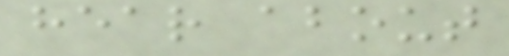hear about
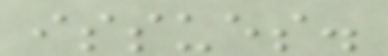issues.
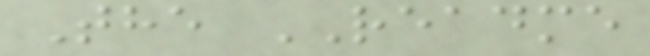The README
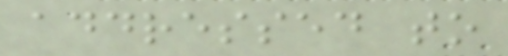addressed to
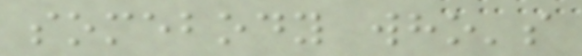somebody who's
